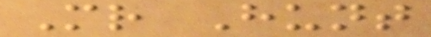Mr Hunt
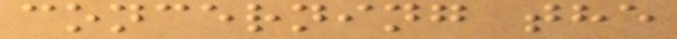concerning the
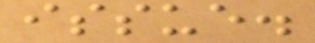issue.
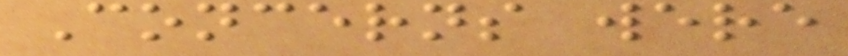Concerns were
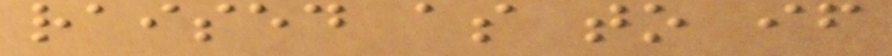raised as to if
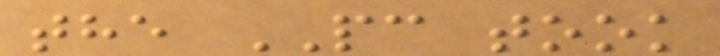the PC took
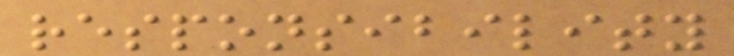responsibility
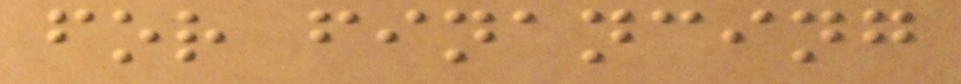for financing
